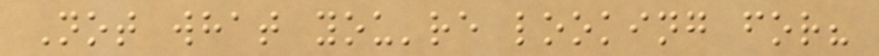Not what you're looking for?
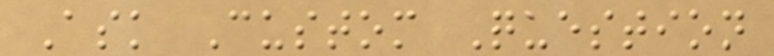Ask Custom Question
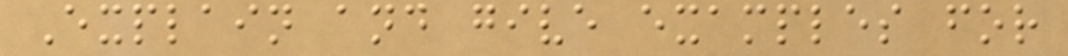Explain and give examples for
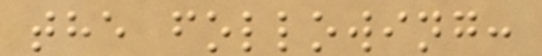the following:
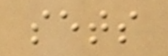sets
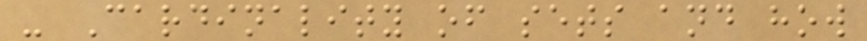- Cardinality of sets and how
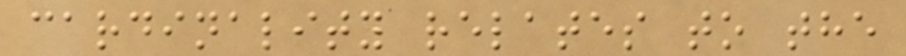cardinality relates to the
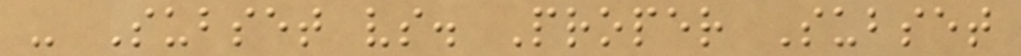- Subset vs. Proper Subset
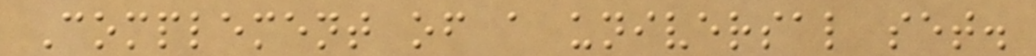Complement of a universal set.
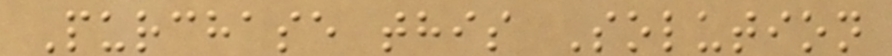Purchase this Solution
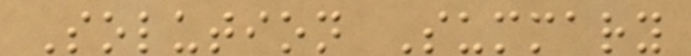Solution Summary
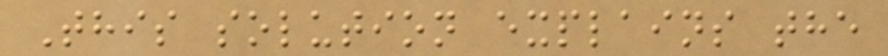This solution explains the
